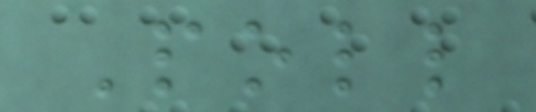Poll
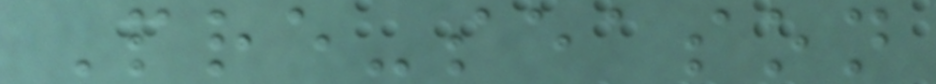Pre-season
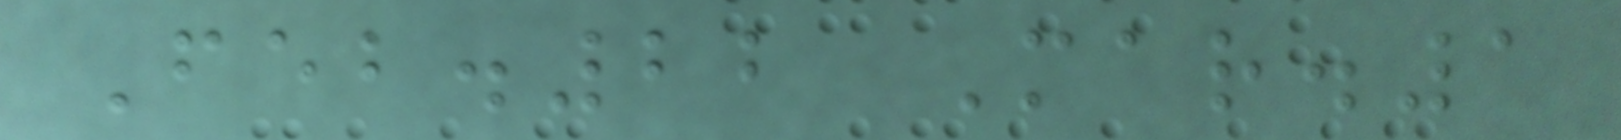Feb.22 Mar.1
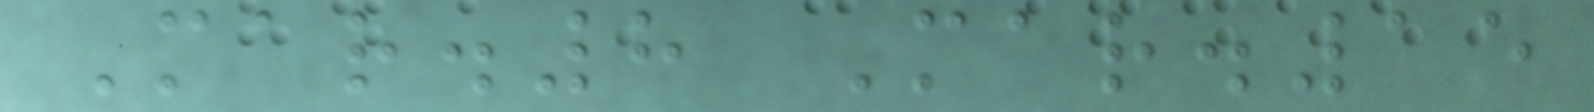Mar.8 Mar.15
